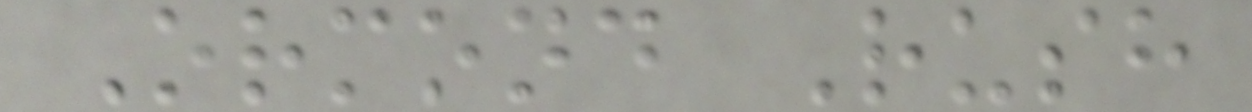Ormond Rush
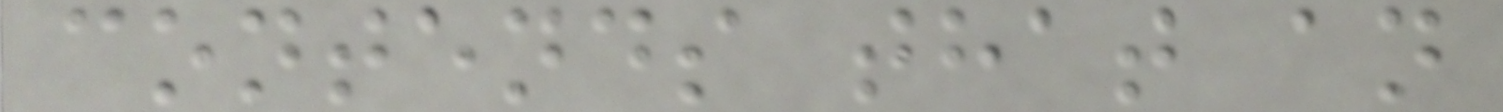contends that an
